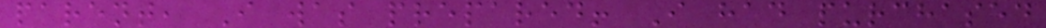parent, I was prepared! I had purchased
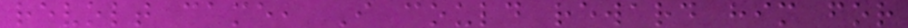revolt came, I could reward him for
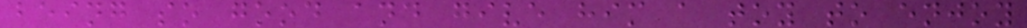being so good and give him a toy to enjoy
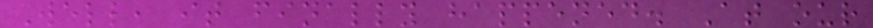Well, it finally happened. At our
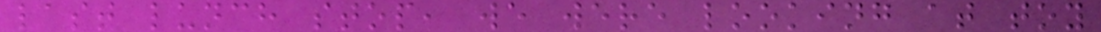last lunch stop, we were looking at toy
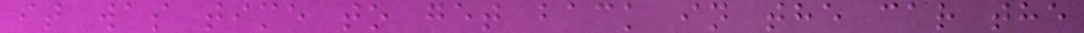it was time to get back in the car the
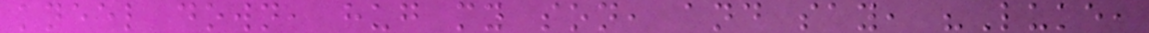kneel down, hug my son, and say, "Luke,
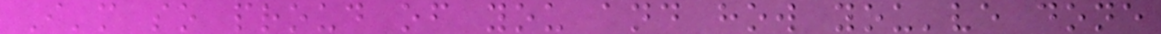I'm so proud of you and how you've done
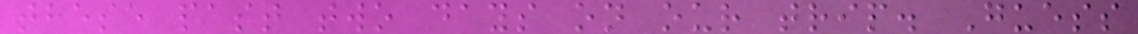these past two days on our trip. Guess
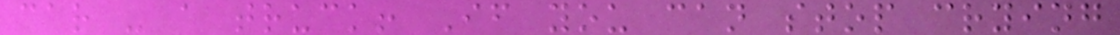car - a truck! If you can stop crying
